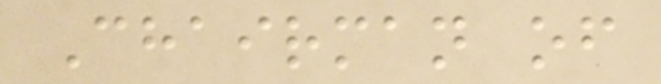Chairman of
